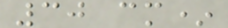30 cm*
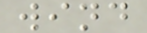wind
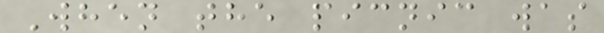When the picnic was
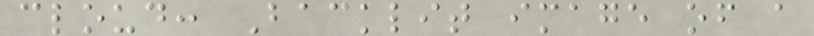cloud: Backlit image of a
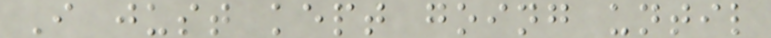I just kept going until
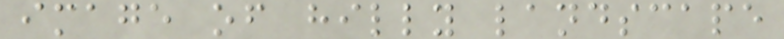image of hilly landscape
